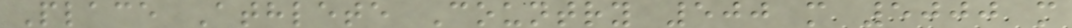Place Athlete Country 500 m 5000 m
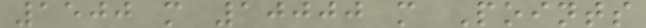1500 m 10000 m Points
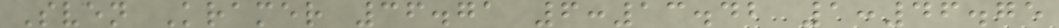Sven Kramer 36.71 6:13.42 1:46.75
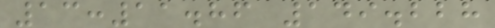13:11.86 149.228
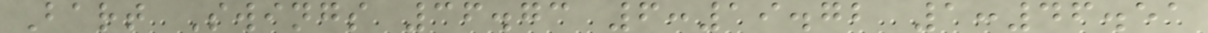Bart Swings 36.73 6:19.72 1:46.51
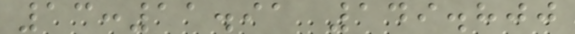13:11.91 149.800
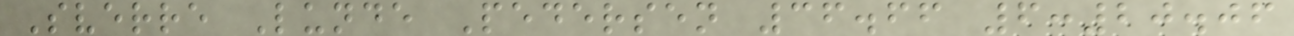Sverre Lunde Pedersen 36.66 6:20.06
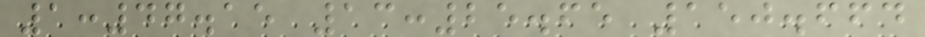1:47.15 13:25.65 150.664
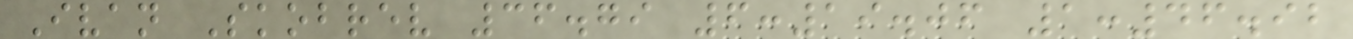Ivan Skobrev 36.79 6:19.06 1:46.92
